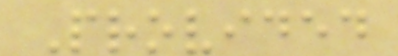Provided
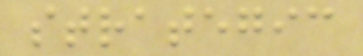strategic
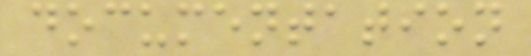documentation
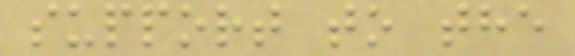support to the
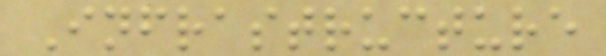Infrastructure
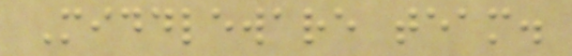Middleware team.
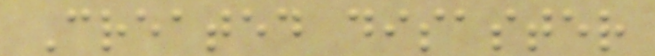Created disaster
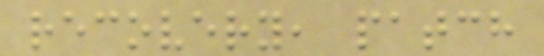recovery, patch
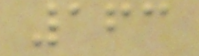163
